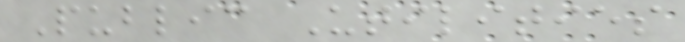Public Utilities
